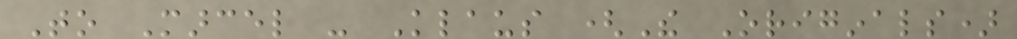To Marcel - Klaus (The Originals)
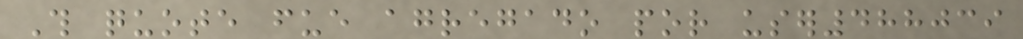This quote fue agregado por user488039
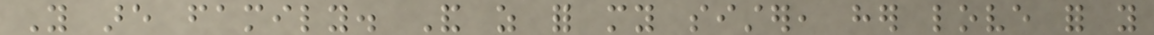You are family. And as for my sister, her love for you
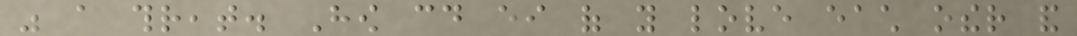was a threat. How could either of you love each other and
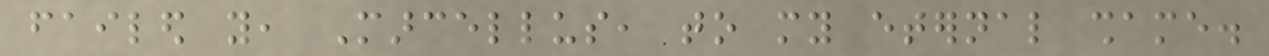failed you, Marcellus, to my eternal shame.
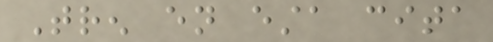Tren en esta cita
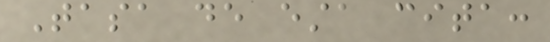Tasa de esta cita:
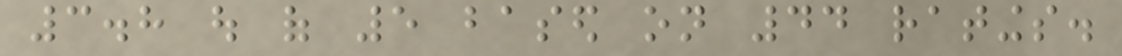3.8 out of 5 based on 44 ratings.
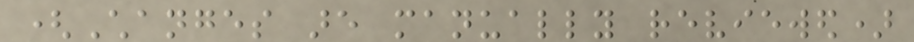(Changes are manually reviewed)
